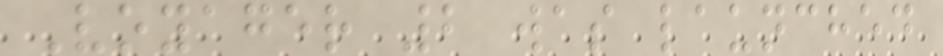Voyager 2 was launched
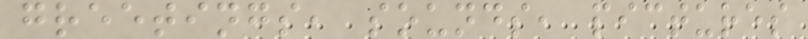greetings, sounds, pictures
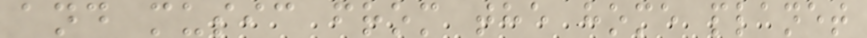and music from the home planet
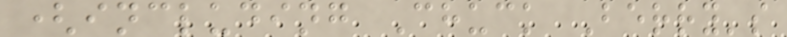(including Chuck Berry's
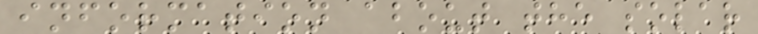information about the solar
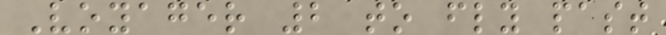Voyager 2 to fly past
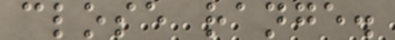close range.
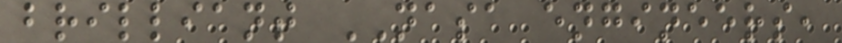brilliant NASA engineers,
